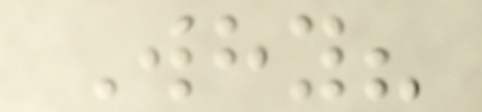Why?
